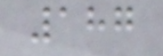187
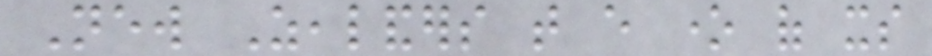New Zealanders that every one of its
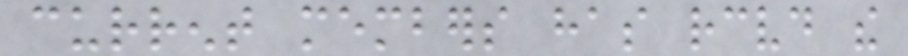current members has received the
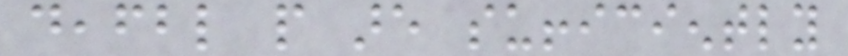deafblind people are sufficiently
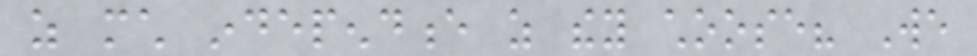as much independence as they choose? We
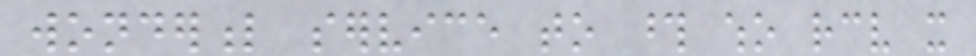wonderful service to those who receive it
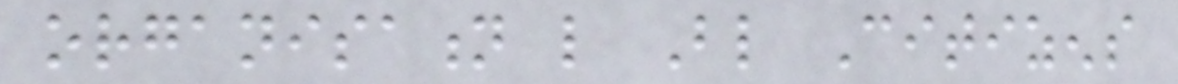organisation like Blind Citizens
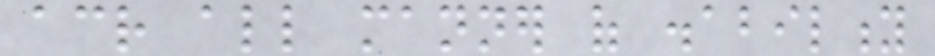across all manner of disability
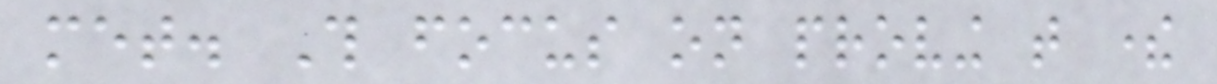met. This focus on proving that there
